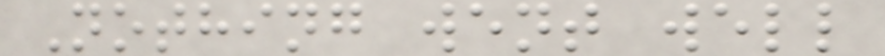Nothing went well
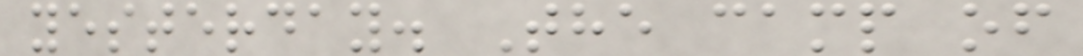yesterday. The camp of
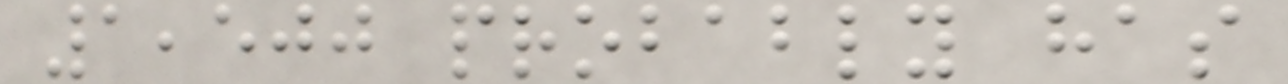1,500 probably has
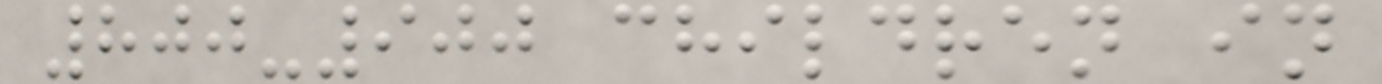800-900 children in
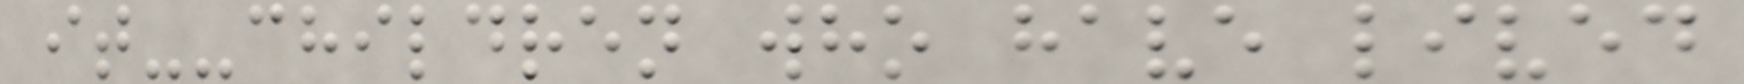it--children who have lived
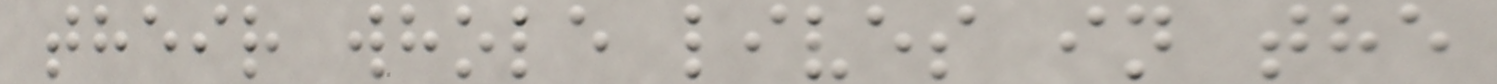their whole lives in the
